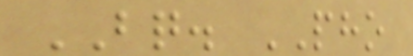BQ. PHO
